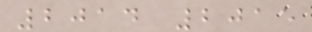2014 2015
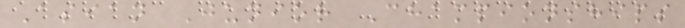Asian Junior Championships
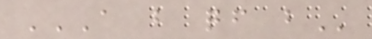A B QF B
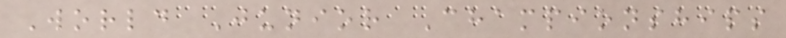World Junior Championships
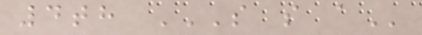4th S S A
